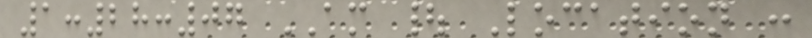1:28:07 AM | Location :
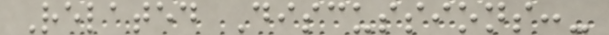Related Discussions:-
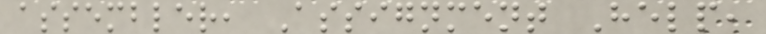assembler, Assignment Help,
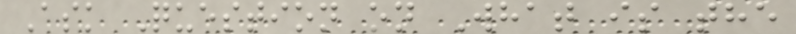Ask Question on What is the
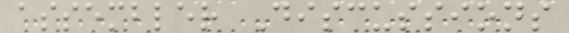assembler Discussions
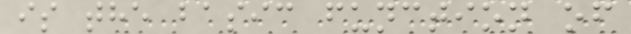is the basic function of
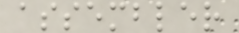assembler
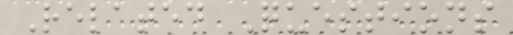Related Questions
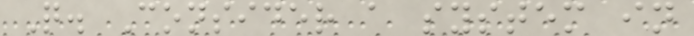Q. Consider a system in
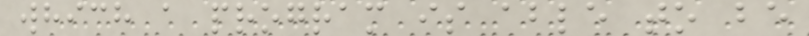which a program is able to be
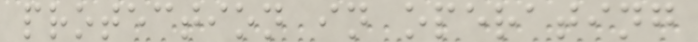protection in operating
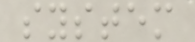system
